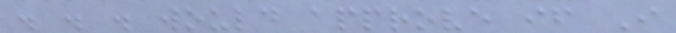. . . would approve if I
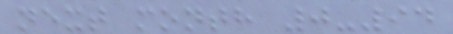next month 0-94
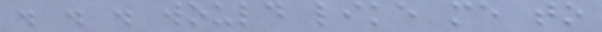. . . would like me to
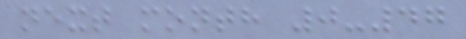next month 0-47
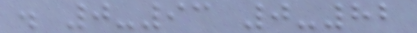. 0-93 0-82
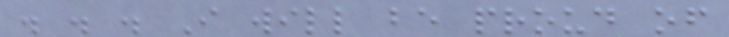. . . I will be proud of
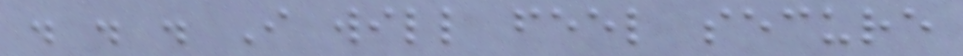. . . I will feel secure
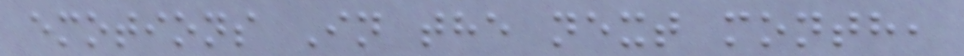emotions In the next month,
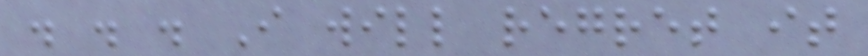. . . I will regret it
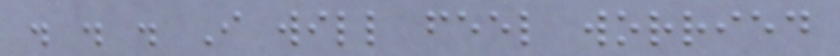. . . I will feel worried
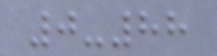0-88
